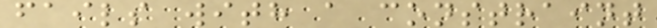fails with a constraint
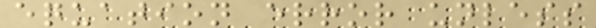equation error unless
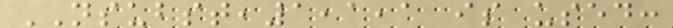NSUBST,1,1,1 is used:
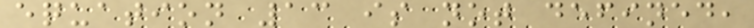equation 13 is not defined,
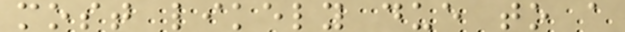most likely due to a
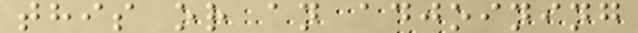this or an adjoining
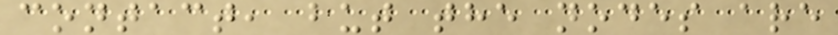contact, but the nodes are
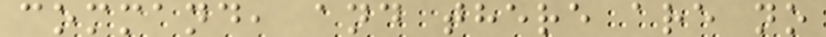command, and there are no
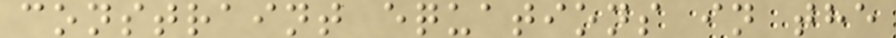constraint equations in the
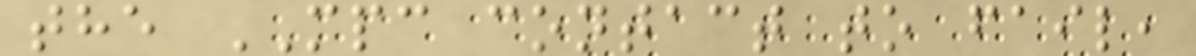the MPC contact to fail,
